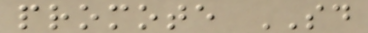promote SD
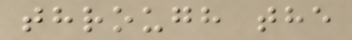through the
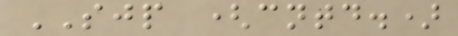SJP (cntd.)
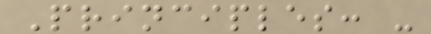Principles: -
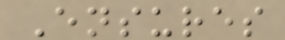Ensures
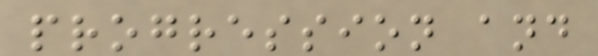progression and
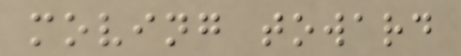moving toward
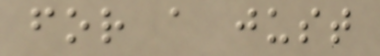for a just
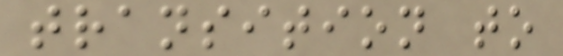transition to
